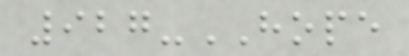927-HOPE
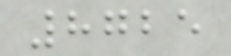8725
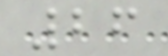26
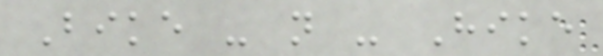Bike - n - Hike
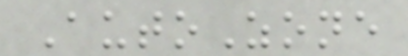AutoZone
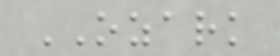OZARK
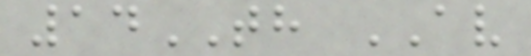14TH AV
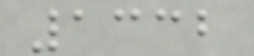1332
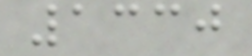1330
